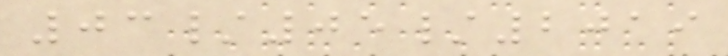03/05/2019
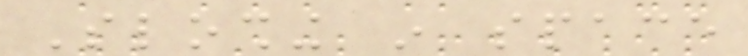Sloshing in space
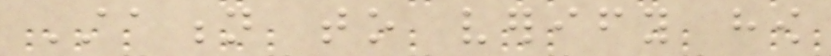Station to verify how
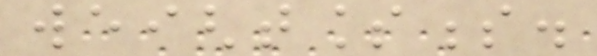weightlessness.
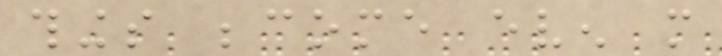things become even more
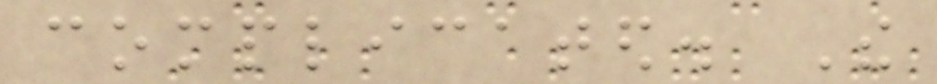complicated. The
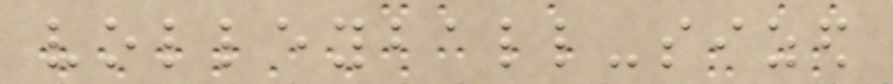volleyball-sized
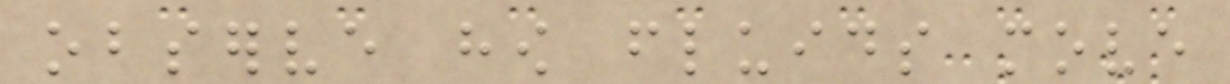observe how fluids move
